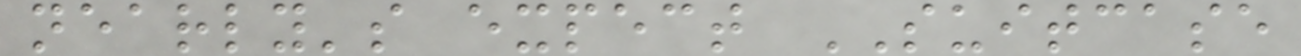nearly's expect SUITCASE
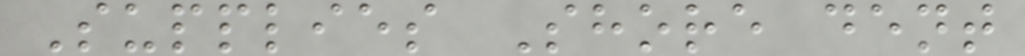Supplies Shore dent
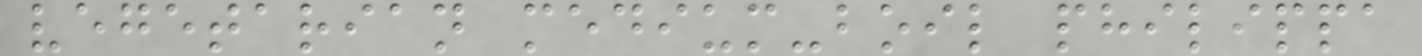vegetarian medium-boil philippa
